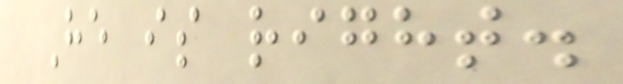He is right.
